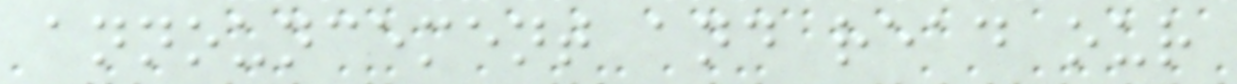announcement and read our
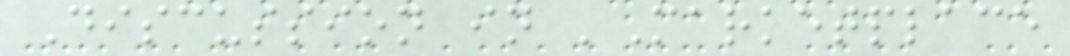Discussion in 'Marketplace
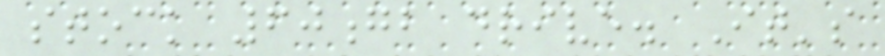stock 60gb drive. It's
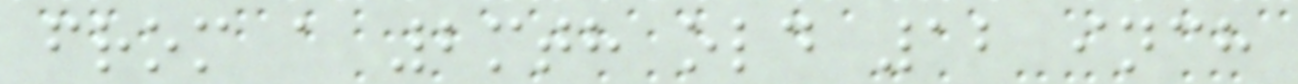from a 2mth old 12 inch
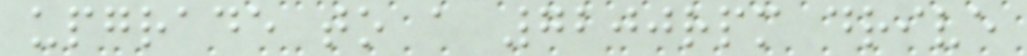upgrade to a 7200rpm drive
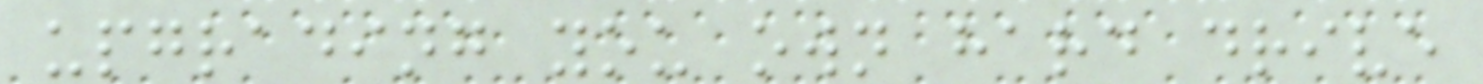upgrading you own hard drive
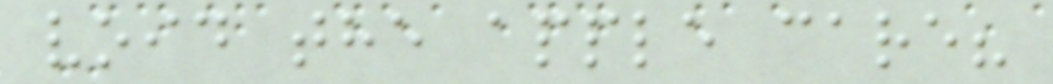void the apple care?
